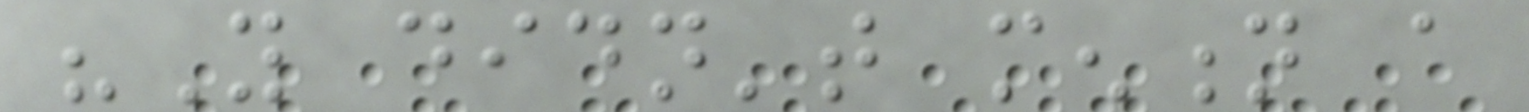"You didn't mention a
